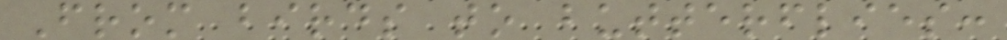From birds to butterflies:
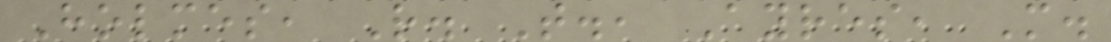Holmes, R. T., Ayres, M.
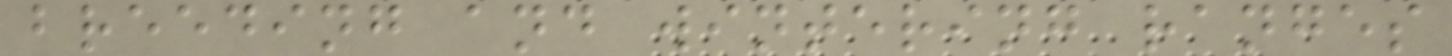breeding and wintering ranges
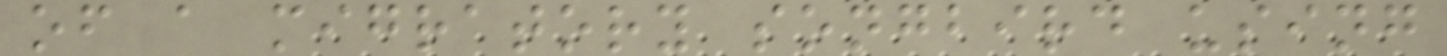of a migratory songbird using
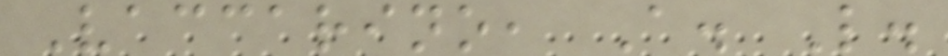Vaccarino, A. L.
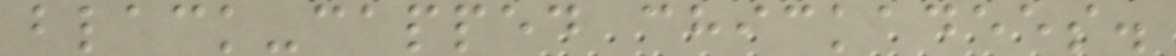black-capped chickadees.
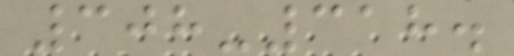308-318.
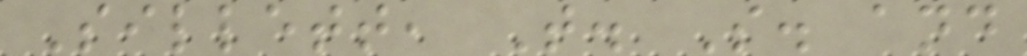Sillett, T. S. and
